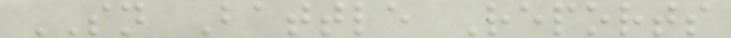SN Battle Reports
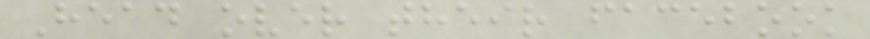Head over their facebook
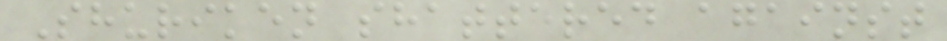Shuriken shattered against
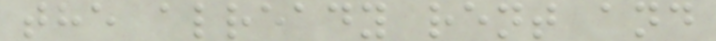the already rent and
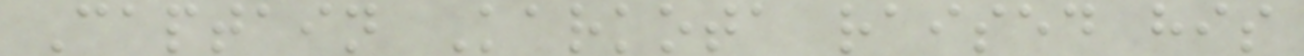Captain Karkota raised his
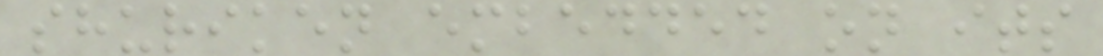shuriken embedded on its
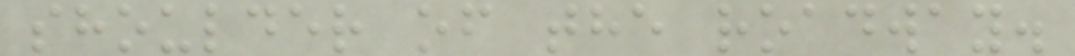shoulder of the roadway.
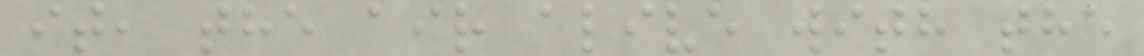it, the air alive with the
